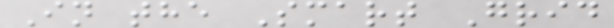In the Smart Grid
